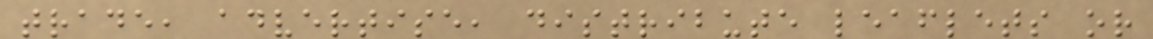trade, advertise, distribute leaflets or
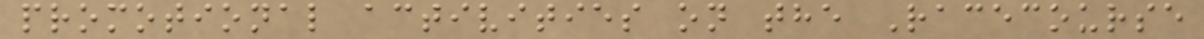promotional activities on the Racecourse
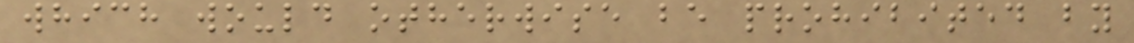which would otherwise be prohibited by
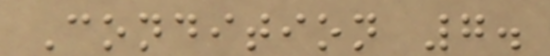Condition 7.
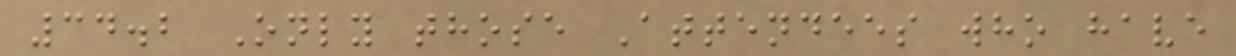34.2 Only those Attendees who have
